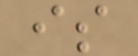is
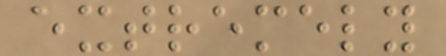extremely
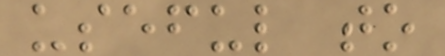useful to
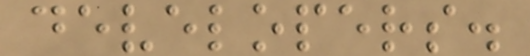developers.
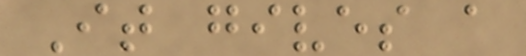It gives a
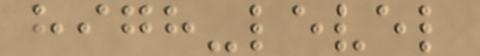high-level
